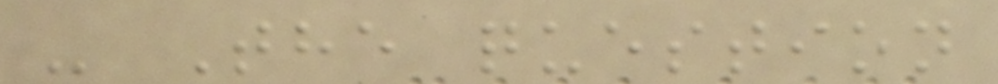- The question
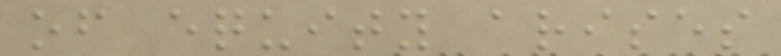of equity arises
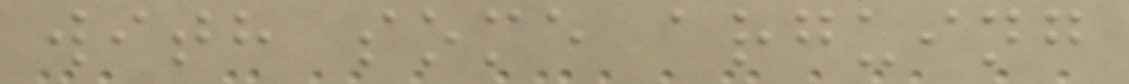with some arguing
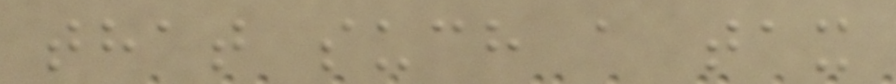that such a tax
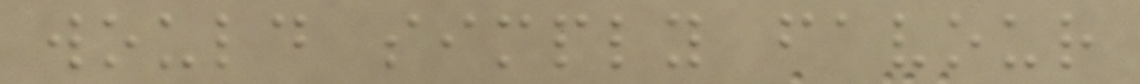would simply favour
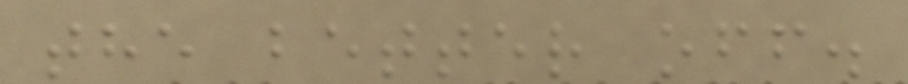the better off.
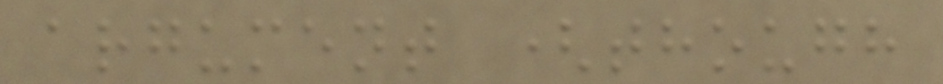argument (though
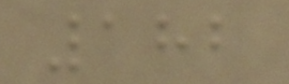182
